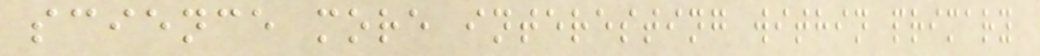science more interesting within primary
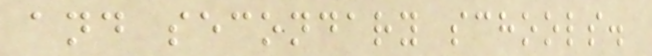and secondary schools.
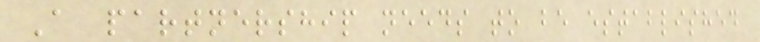A partnership needs to be established
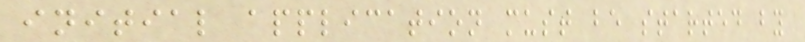initial application must be started by
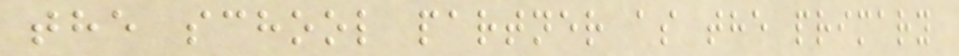the school partner as the primary
